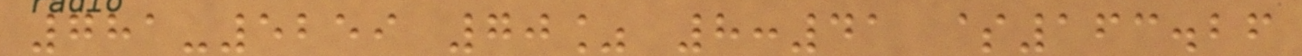781-5259 70% 8:41 $163.26
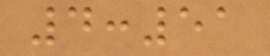4:51
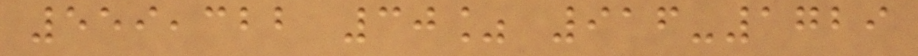559,322 30% 916-1729
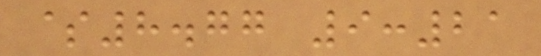$8.77 9:21
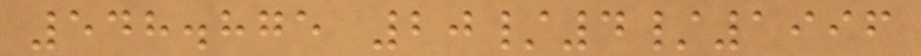548.875 20/4/1996
